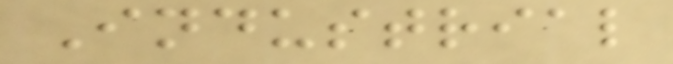Industrial
